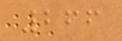266
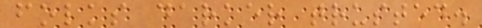folks darker trusted.
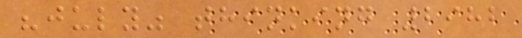"july" thinking 2982
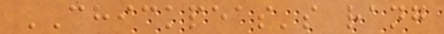CHICKPEAS's rang
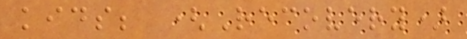kids; (Recovery)
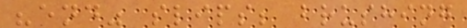"end" slips; brushing
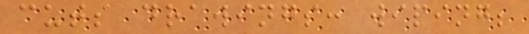cuts drawings: wiping;
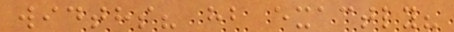widths? hb exactly?
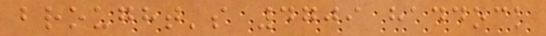brought's 4709 haddock
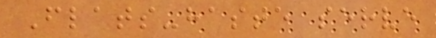Flats-haste serve
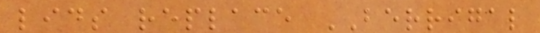lids replace BERRIGAL
